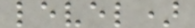level)
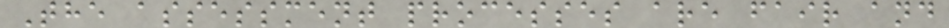The assessment processes are fair and
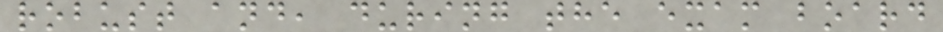robust and, during the exam board
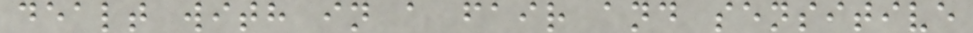dealt with in a fair and sensitive
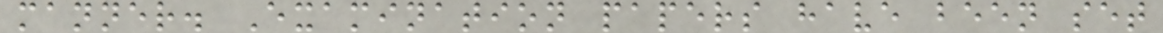manner. Examination papers have been set
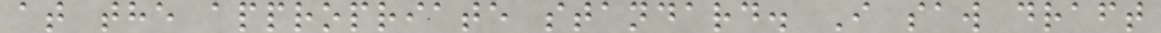at the appropriate standard. I saw draft
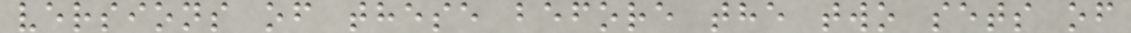versions of these before the two sets of
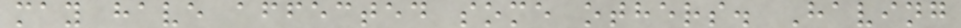may have affected some others. Having
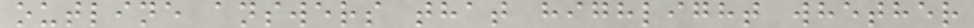outline answers that highlight whether
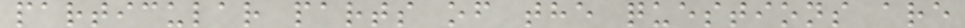particular parts of the questions are
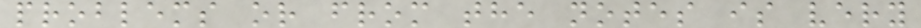problems or from the notes is very
